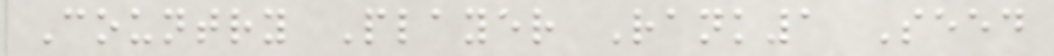Country Player Rank1 Seed
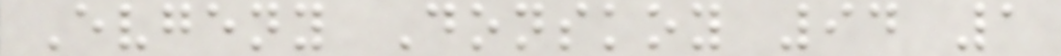Evgeny Donskoy 94 1
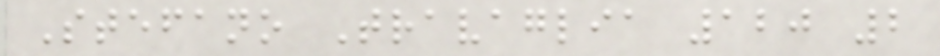Stefano Travaglia 120 2
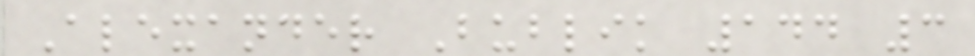Alexander Bublik 144 3
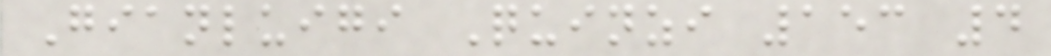Gianluigi Quinzi 153 4
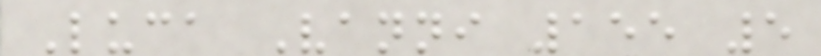Luca Vanni 155 5
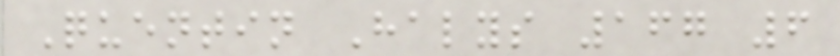Quentin Halys 167 6
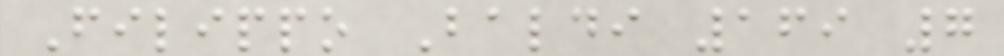Filippo Baldi 169 7
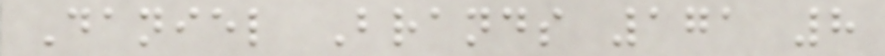Daniel Brands 171 8
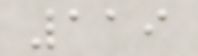119
